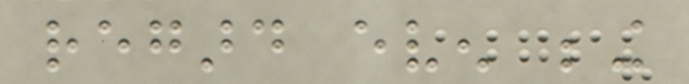regard even being
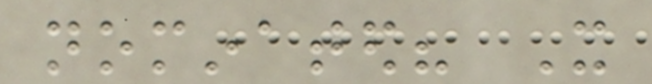nominated? It
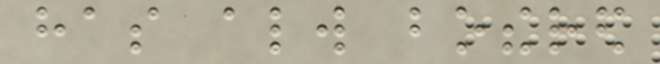has always bothered
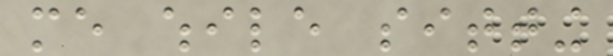me while sitting
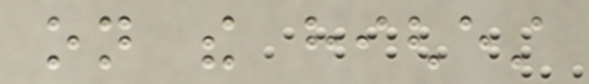on the highest
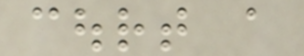court a
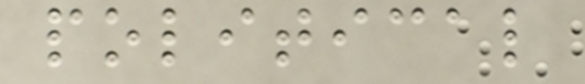political
